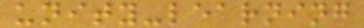unity-learning
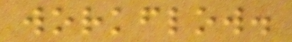workflow.
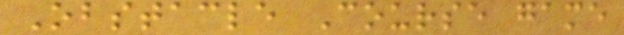Obstacle Course game
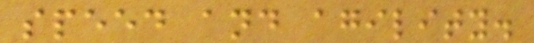speed and agility.
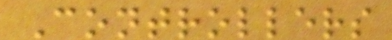Controllers
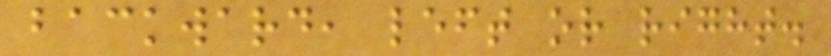backward, left or right.
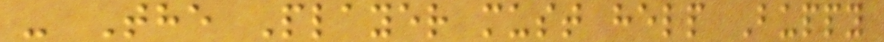- The Player must help Buppy
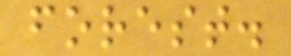forest.
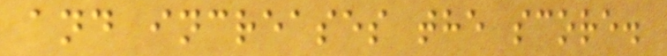and increases the score.
